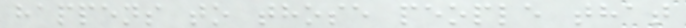happens to those people that
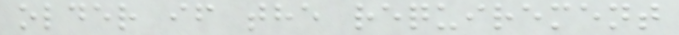older if the requirement
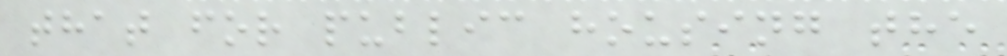that for public housing the
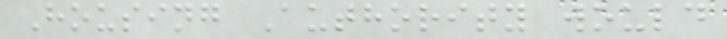Housing Authority would
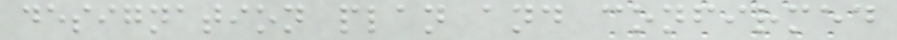designation plan and confirmed
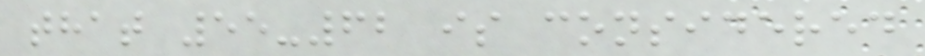that 55-62 is considered
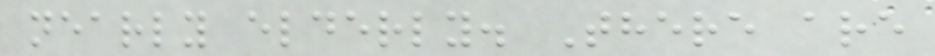nearly elderly. There are
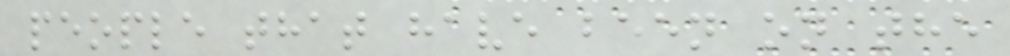people that have been on the
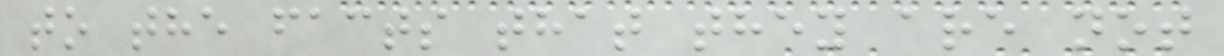to the facts that they are not
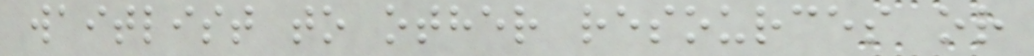waitlist to other resources or
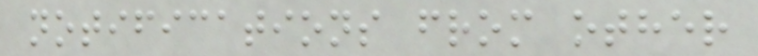notifications from other
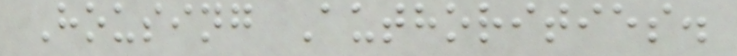Housing Authorities.
